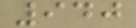940
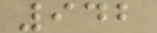942
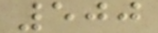500
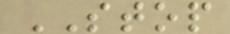STOP
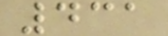431
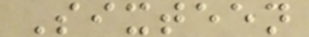Sixteen
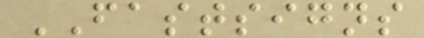FASTSIGNS
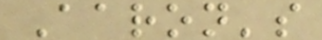Aaron's
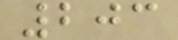203
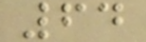64
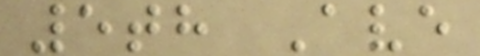5th Ave
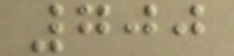700
